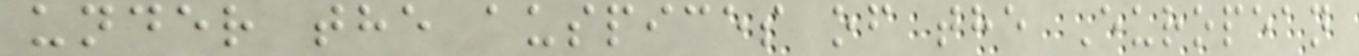under the auspices of the European
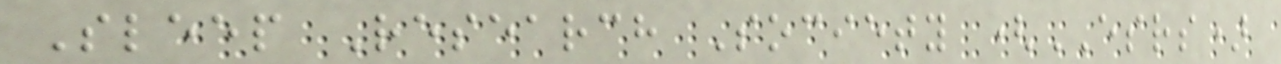Sleep Research Society (ESRS)
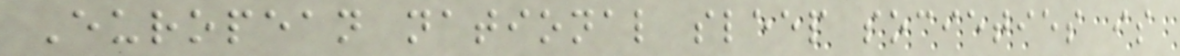European national sleep societies is
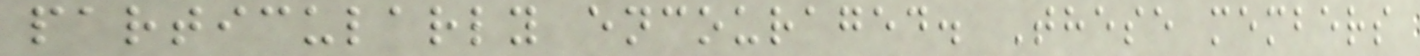particularly encouraged. These members
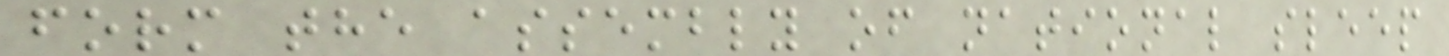form the assembly of national sleep
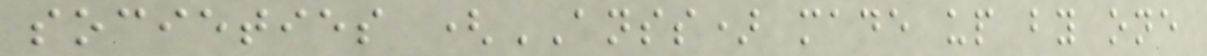societies (ANSS) made up by one
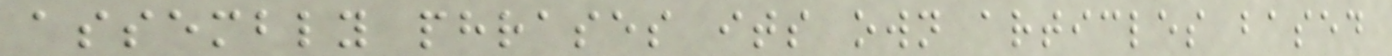assembly phrases its own articles based
